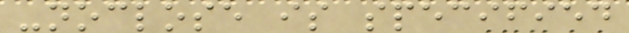-noclose is specified
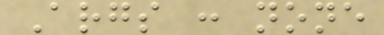Args : none
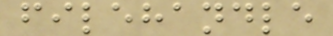filehandle
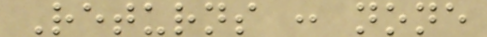Returns : none
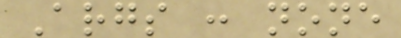Args : none
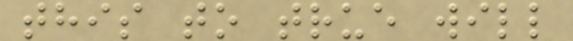this to true will
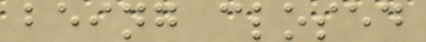being closed
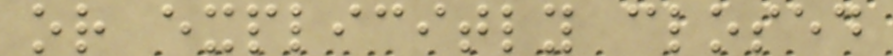or explicitly closed
